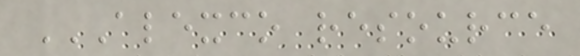ALEXCO RESOURCE
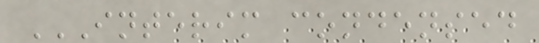INTERIM CONDENSED
